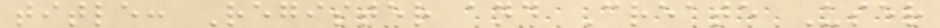title: Register and Create User
